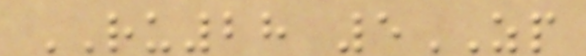RU28 5ZP
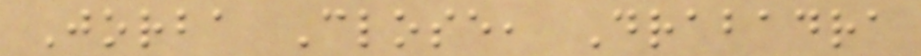Jorba Close, Drabadra
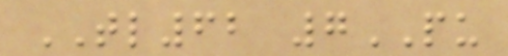TL62 7PU
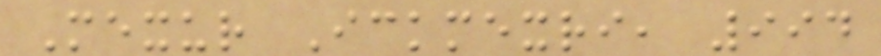Mexur Ickmexri, 994
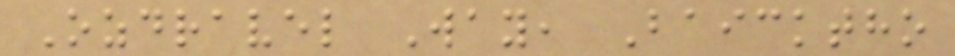Ozdravel Way, Baicktho
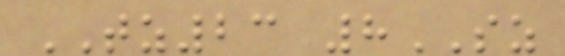TZ23 8SZ
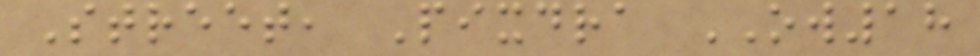Street, Pixdra OW18
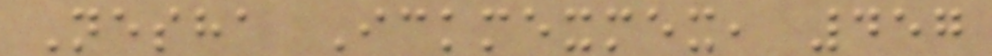Nesha Ickmexmex, 457
